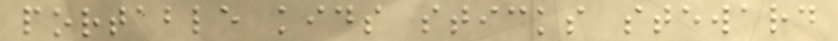portable kids sticks steward
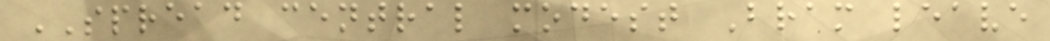SPREAD central modest Bram leave
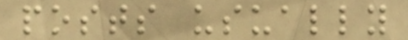posts usually
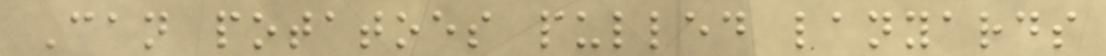Can potatoes pulled lanyards
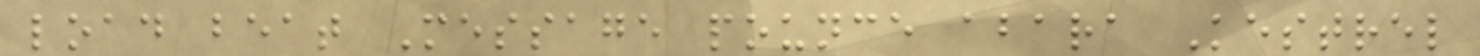load beat Message pounce abara Kestrel
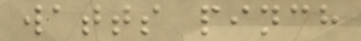watts pinch
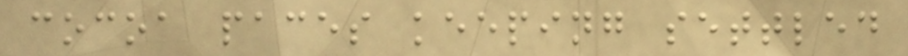cocoa paces keeping settled
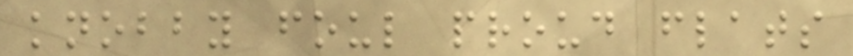knobby foul proud flats
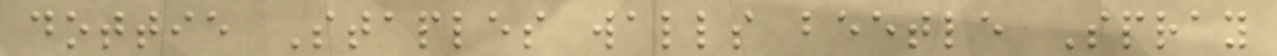dottie Staples walls beetle Spray
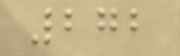272
